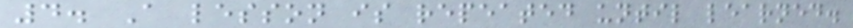4. A lesson is repeated until learned.
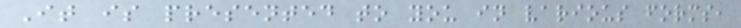It is presented to you in various forms,
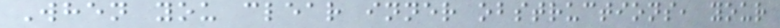When you clear inner obstructions, your
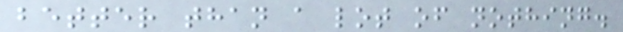better than a lot of nothing.
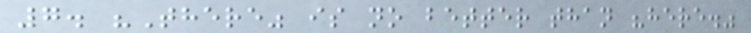7. "There" is no better than "here."
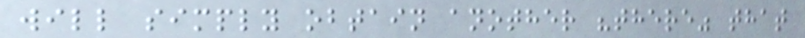will simply obtain another "there" that
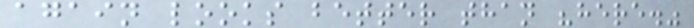again looks better than "here."
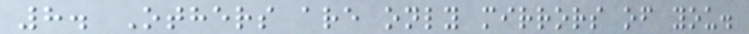8. Others are only mirrors of you.
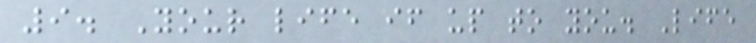9. Your life if up to you. Life
